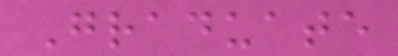Graduate
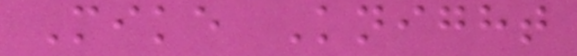Mike Knight
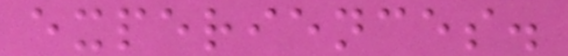experiences.
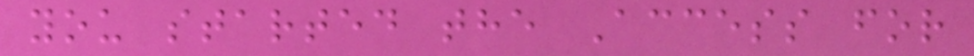you started the Access for
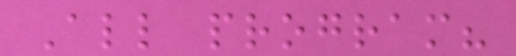All program?
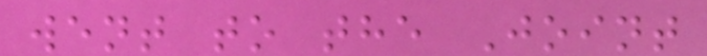went to the Joint
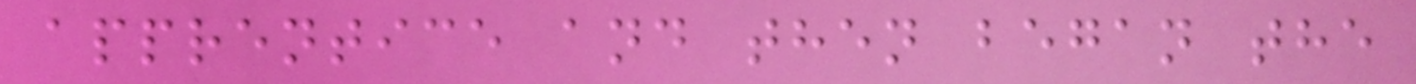apprentice and then began the
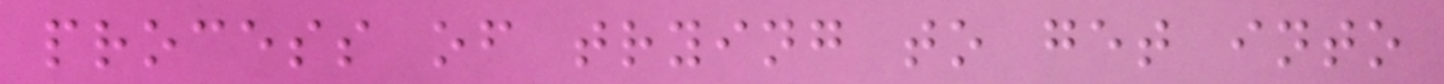process of trying to get into
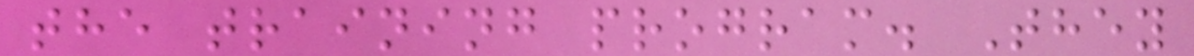the training program. They
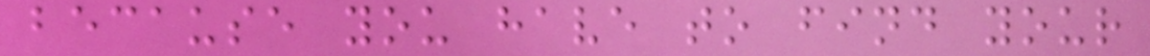because you have to find your
